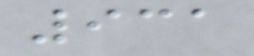931
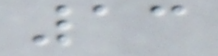13
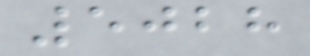5028
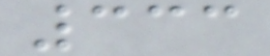333
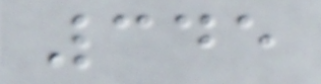345
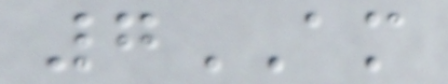7AM
